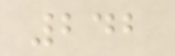242
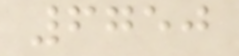6750
